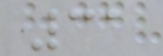31
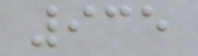935
